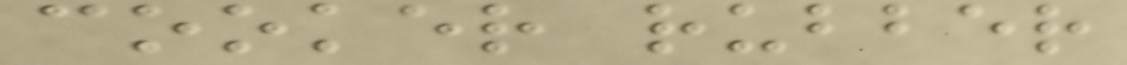cooker rubber
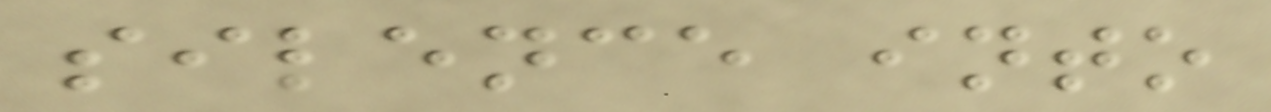silence into
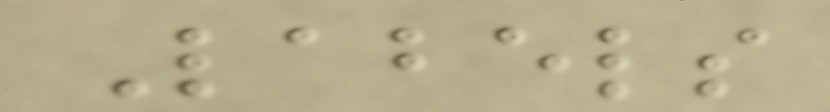Labels
